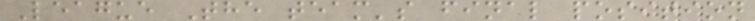League The team's final position
